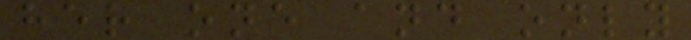her one and only
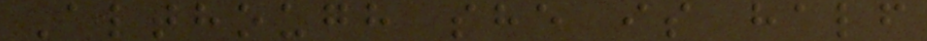Although she is half
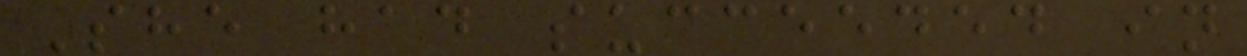She had succeeded in
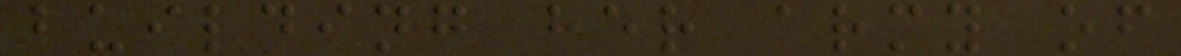building her army of
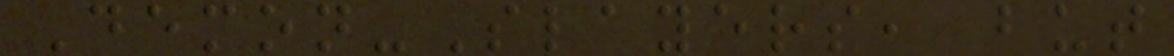Demon-Slayers, but
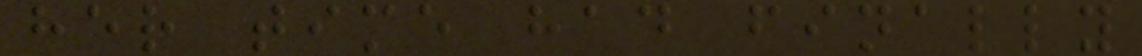her time had finally
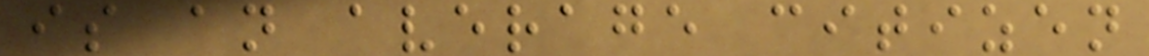is an average citizen
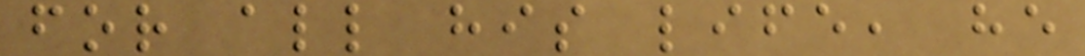for all his life, he
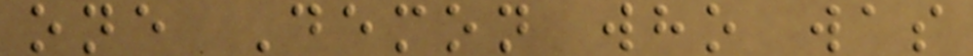one Demon who was
